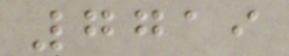7719
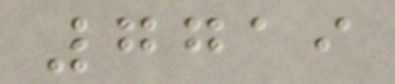7719
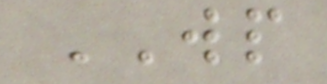WP
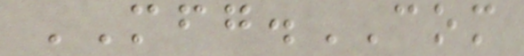MFG.COM
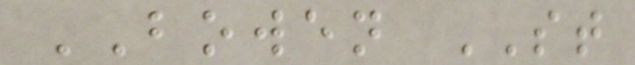BOWEN ST
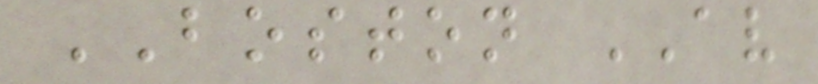BOSTON AV
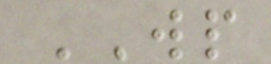WP
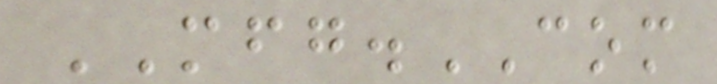MFG.COM
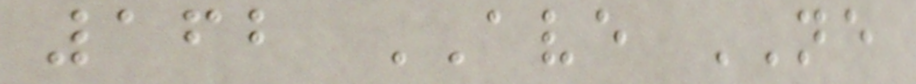162 AVE NE
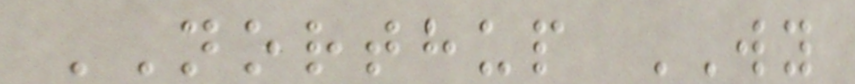NORTHUP WY
